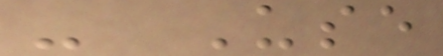- Use
